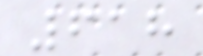618
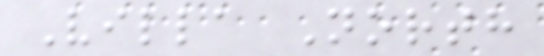Villa North
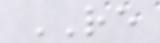RE
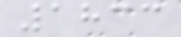1833
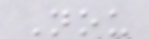Nou
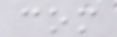com
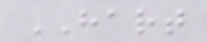HART
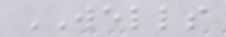WELLS
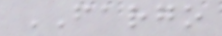FARGO
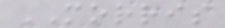MORRIS
